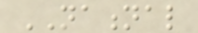NATIONAL
